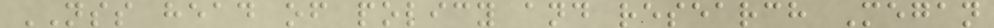NSS head of policy and research Megan
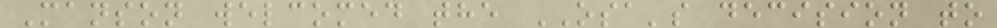Manson welcomed the OSA's decision to
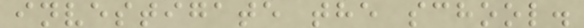investigate the school.
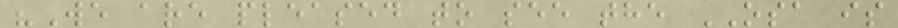"We are pleased to see the OSA is
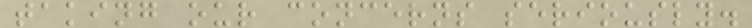taking our concerns seriously.
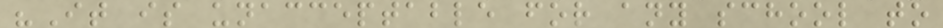"It is unacceptable for any school to
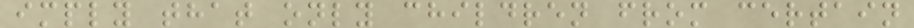imply that only children from certain
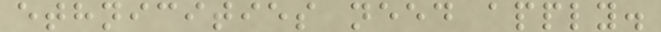ethnicities need apply.
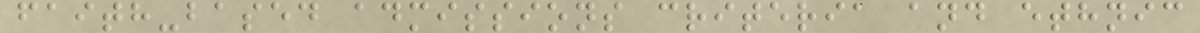faith-based admissions criteria and ethnic
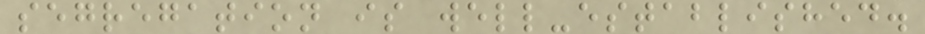segregation is well-established.
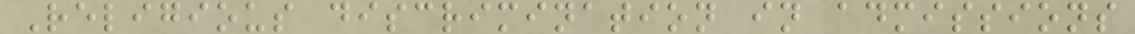Religious discrimination in admissions
